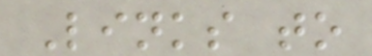Links to
